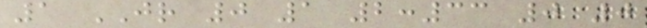1 JR 0 1 2:33 0 0
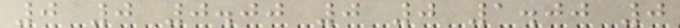0 0 0.00 0 0 1.00 0
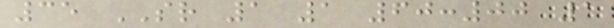35 SR 1 1 60:00 1
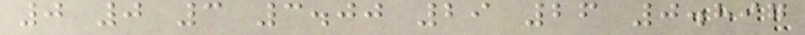0 0 3 3.00 29 26 0.897
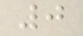0
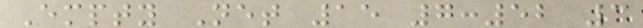Empty Net 15 7:52 3
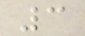3
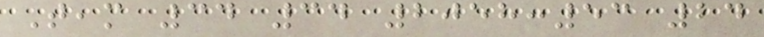Team 34 34 2058:53 24
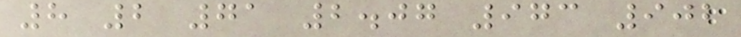8 2 71 2.07 973 902
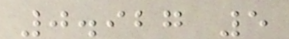0.927 5
